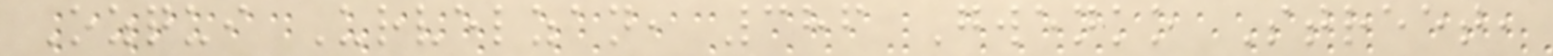Ozqui Urvelzan, 386 Gwenko Street,
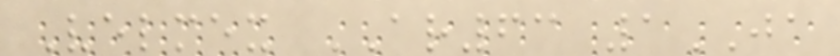Velmex AR63 1JA
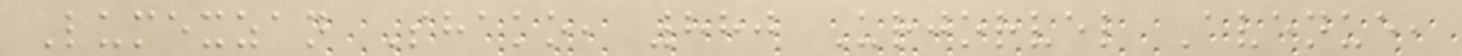Lumexzan Shako, 880 Urjorvel Avenue,
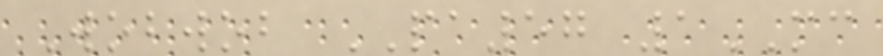Wobwob PA57 1MC
